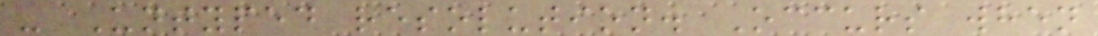- Untyped resolution. Occurs when
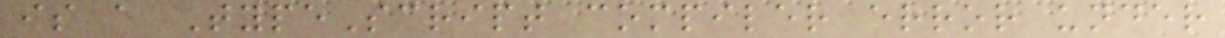is a TypeScript compiler error under
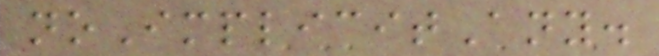noImplicitAny.
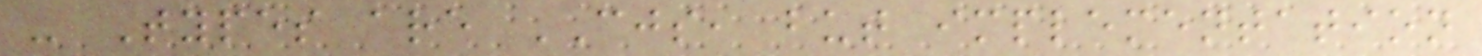- Types are CJS, but implementation
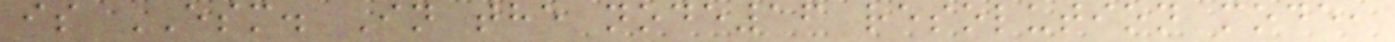is ESM. In the node16 resolution mode,
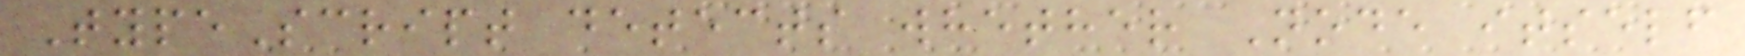TypeScript detects whether Node itself
